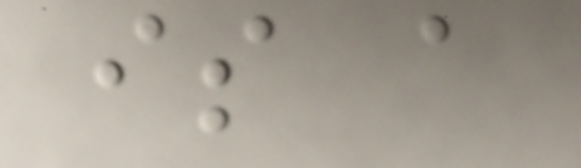is a
